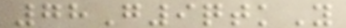78G9qtkY
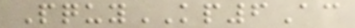PquyKP6Ac
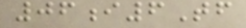06i6Tf
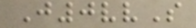J0vvS
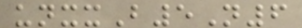unxxB5N6
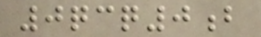0qcq0b
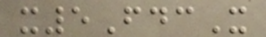x5FdcX
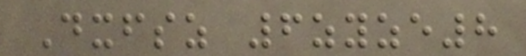Dxfsz 6zyze8
